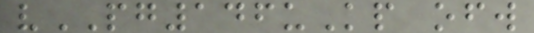vPG146uKp ofw
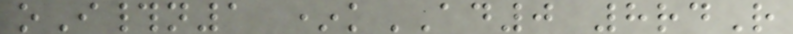oI#n1 *kAD0 8rdR
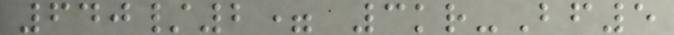640/2= 3kr-Bf5
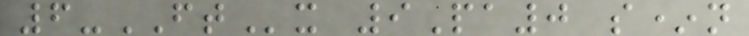6-FTx 9Pa0 s*n
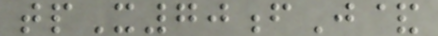tpX70fJ&
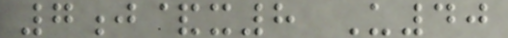7j&x8 U40
